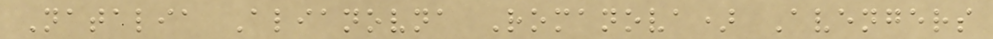Natalia Alianovna Romanova) Avengers
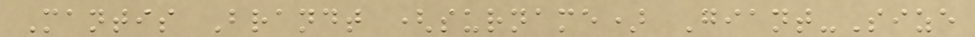Mantis Brandt (surname) Giant-Size
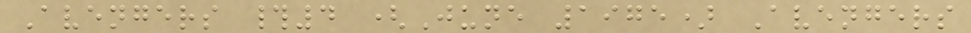Avengers #4 (June 1975) Avengers
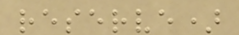reserve)
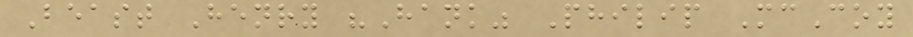Beast Henry "Hank" Philip McCoy
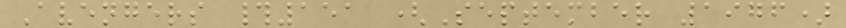Avengers #151 (September 1976)
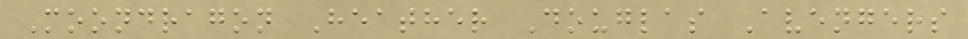Moondragon Heather Douglas Avengers
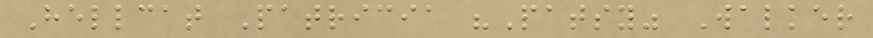Hellcat Patricia "Patsy" Walker
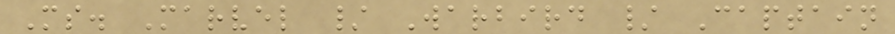Ms. Marvel / Warbird / Captain
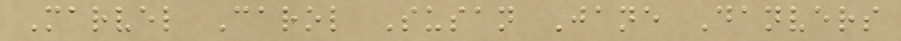Marvel Carol Susan Jane Danvers
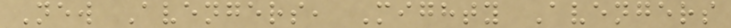New Avengers, Mighty Avengers
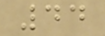44
